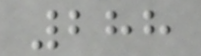288
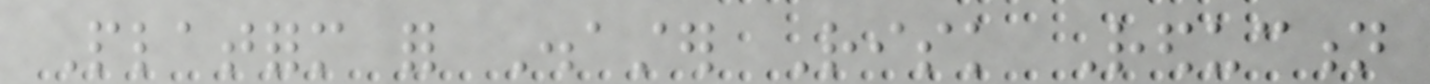Platform for Disaster Risk Reduction
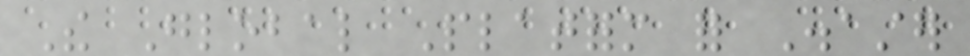The Global Platform for Disaster
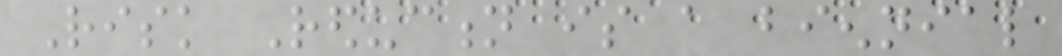Risk Reduction is a biennial
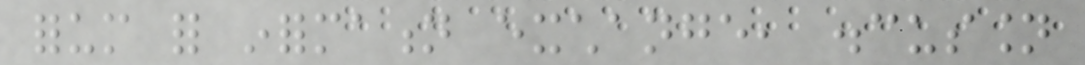forum for information exchange, discussion
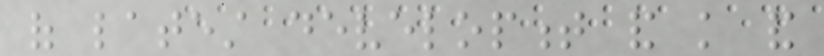of latest development and knowledge and
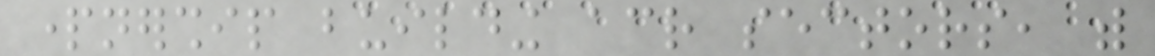partnership building across sectors, with
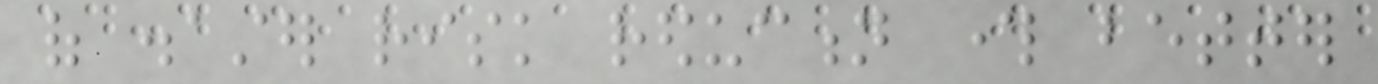of disaster risk reduction through better
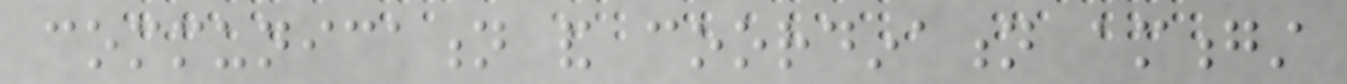communication and coordination amongst
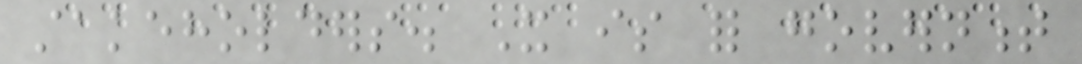stakeholders. It is for government
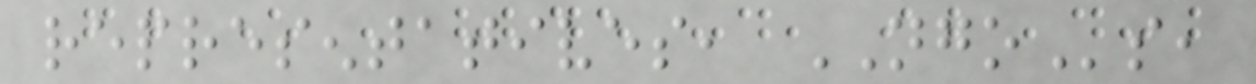representatives, NGOs,
